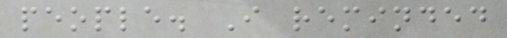people. I reminded
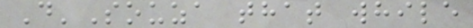D'Souza that while
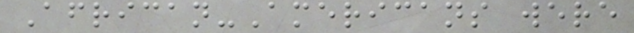African-Americans were
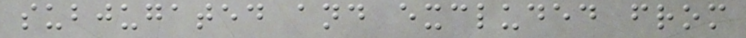subjugated and excluded from
